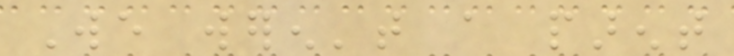We weren't a parent
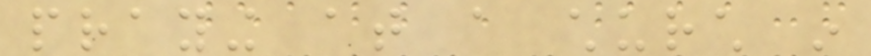praying at a church in
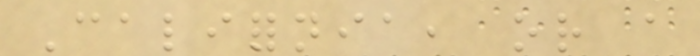California, or a
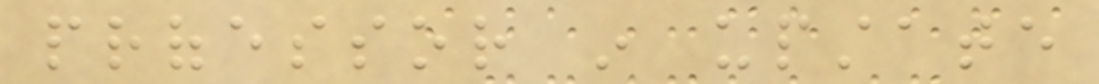professor in upstate
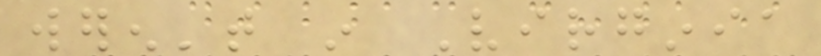weren't in Virginia
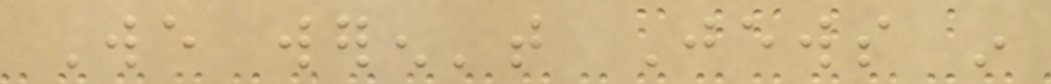We weren't Jews in
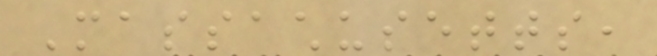Massachusetts,
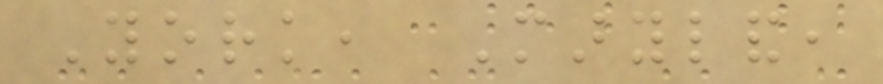York, Maryland,
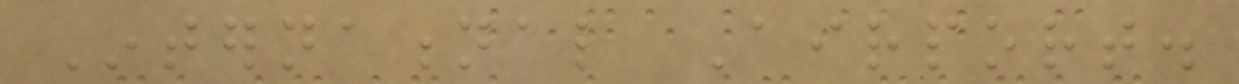International Airport.
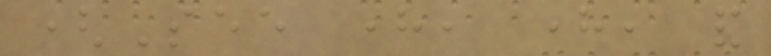(See here, here, and
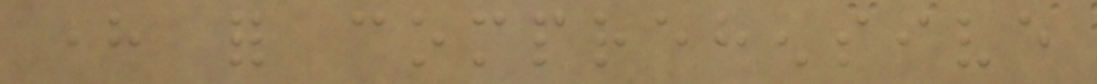here for comprehensive
